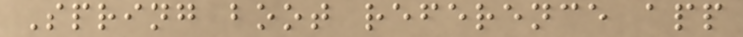Spring boot reference app
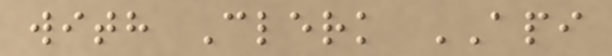with Clerk API
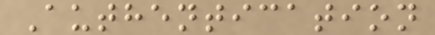Authentication
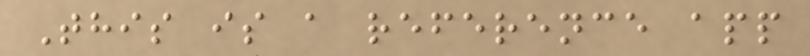This is a reference app
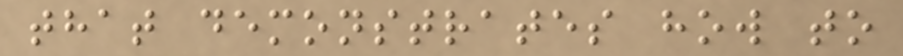that demonstrates how to
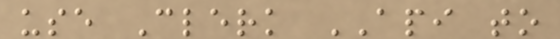use Clerk API to
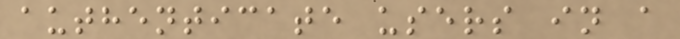authenticate users in a
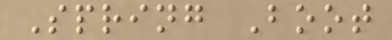Spring Boot
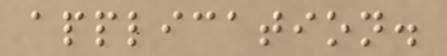application.
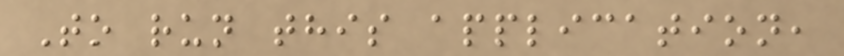To run this application,
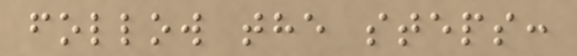follow the steps:
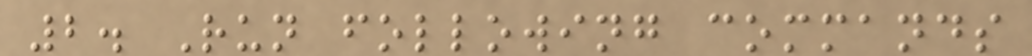2. Run following commands
